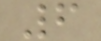6
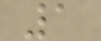1
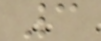3
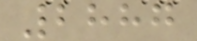2887
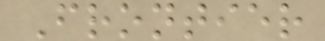Frontier
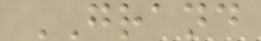GRAND
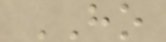HO
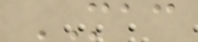MAC
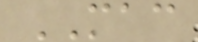MAC
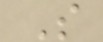S
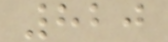820
